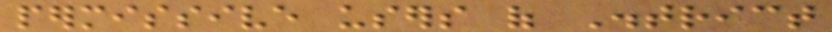permissive users of District
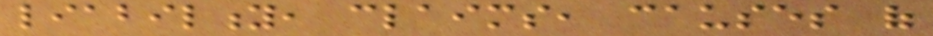liability, claims, causes of
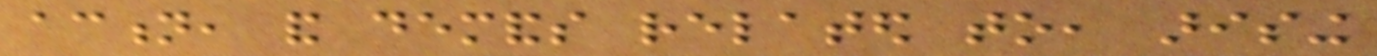action, and demands related to, arising
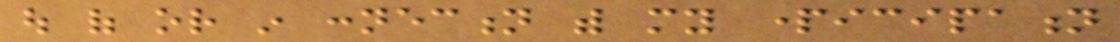out of or in connection with my participation
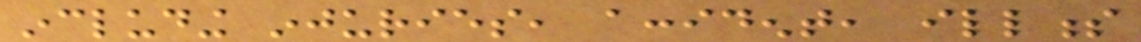including injuries, accident, illness
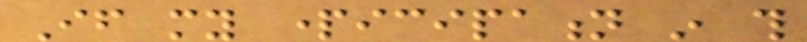If my participation in this
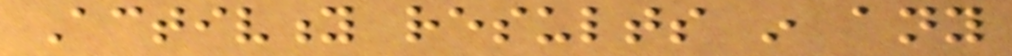Activity results in any
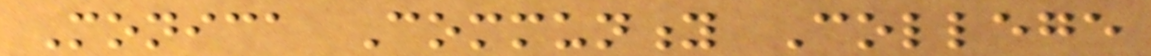Monica Community College
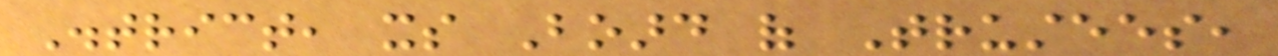District, its Board of Trustees,
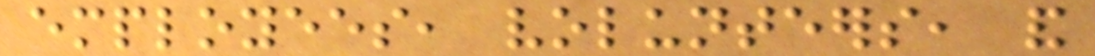employees, volunteers, and
